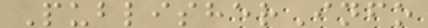PublisherInfo
